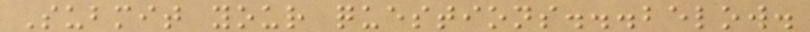Submit your questions...below.
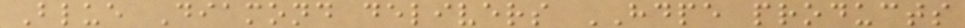Blue Diamond delivers HDPE products
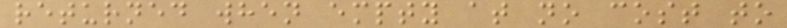returned when empty at no cost to
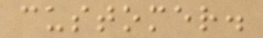customer.
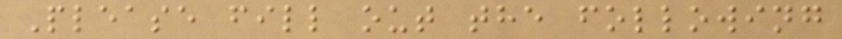Please fill out the following
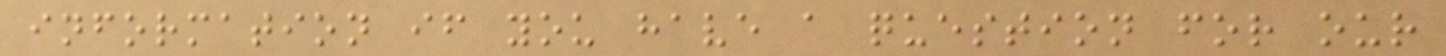information if you have a question for our
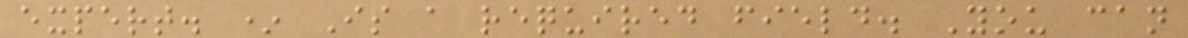expert. * Is a required field. You can
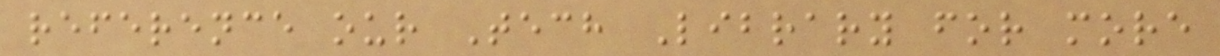reference our Tech Library for more
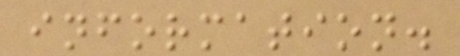information.
